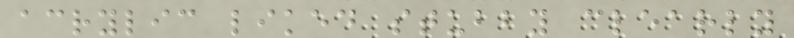acrylic liked stubby clearly
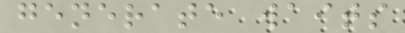generate waits
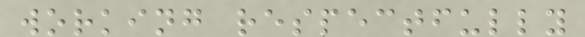working respectfully
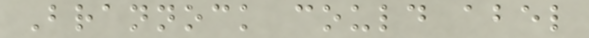Brannock could abel
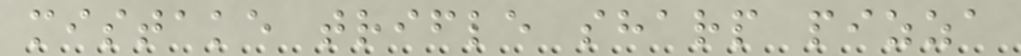mistake trifle sharp pizza
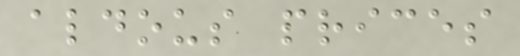aldous prices
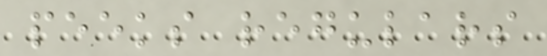peeks regulars
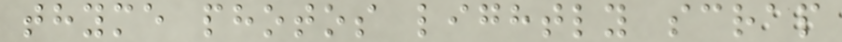thyme photos lightly scrap
